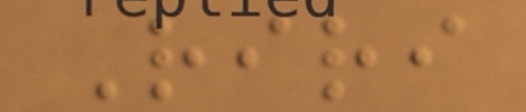Riri
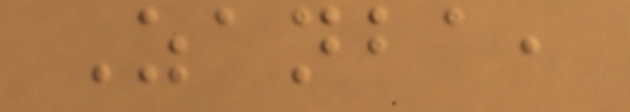Zanba,
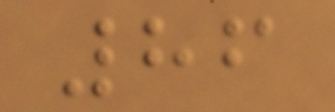86
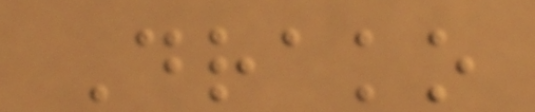Drako
